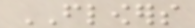FLOWERS
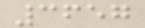3657
